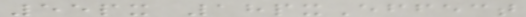55px 18pxEffect
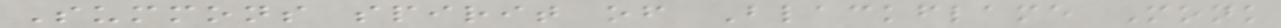Summons spirit of Blackflame Monk
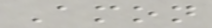Amon
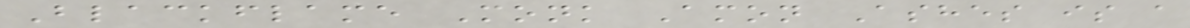Blackflame Monk Amon Ashes is a
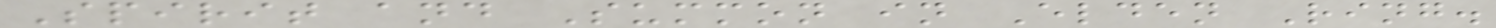Spirit and Summon in Elden Ring.
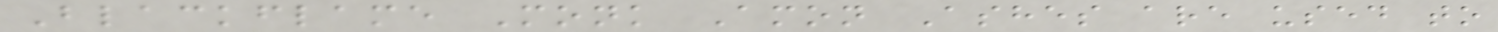Blackflame Monk Amon Ashes are used to
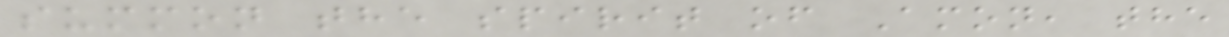summon the spirit of Amon, the
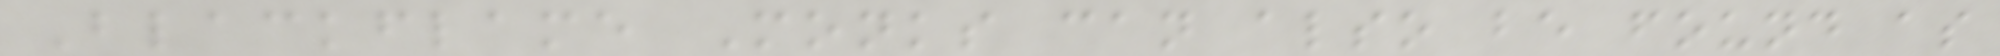Blackflame Monks can also be found as
